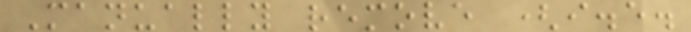Manually remove (i.e.
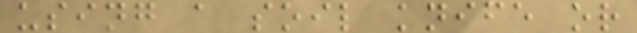using a soil knife or
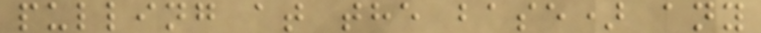pulling at the base) any
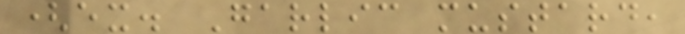(ex. Garlic mustard,
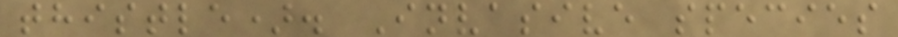thistle). Invasive species
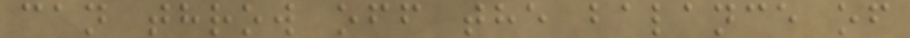can throw off the balance of
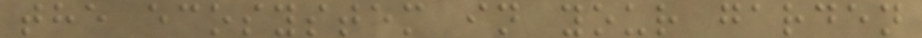the ecosystem in your garden
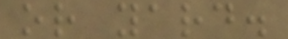or yard.
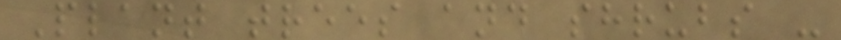Plant trees and shrubs -
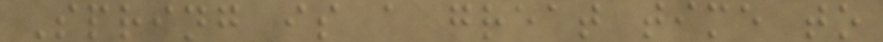Spring is a great time to
